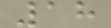18
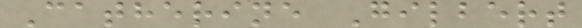Catherine Gilbert
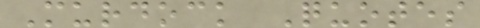Murdock Quotes
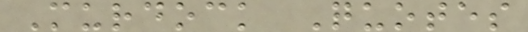Murdock Quotes
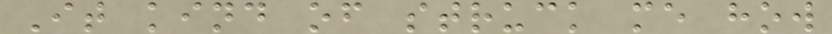It kind of struck me how
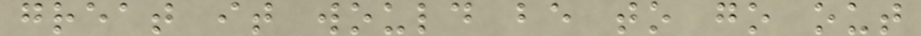great it would be to go out
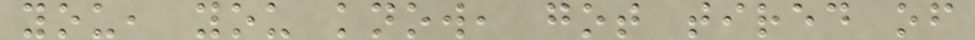you, you know, got tired of
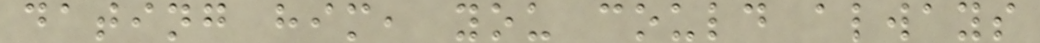dating him, you could always
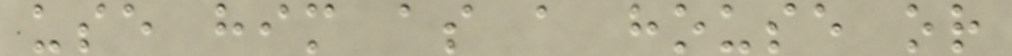use him as a house or
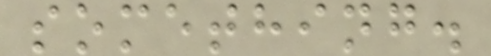something.
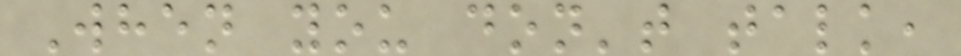When you don't talk,
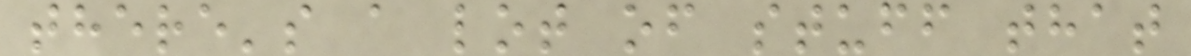there's a lot of stuff that
